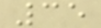35
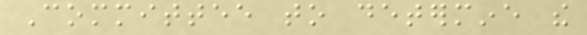Committee to determine the
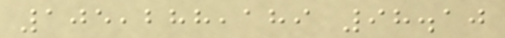105,288,189 98.10
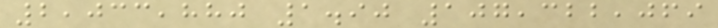2,033,880 1.90 107,322,069
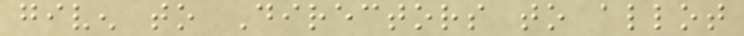given to Directors to allot
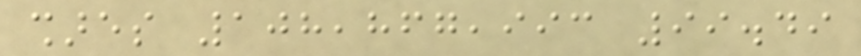shares 108,867,993 99.49
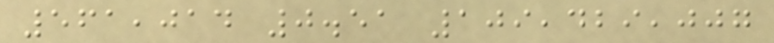561,014 0.51 109,429,007
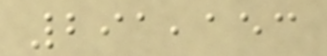291,153
